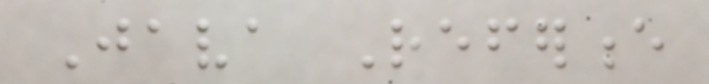Java Reference
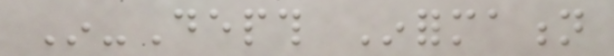In-Depth Information
